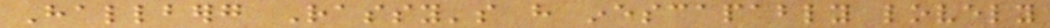Hallberg Rassy's have inescapably lovely
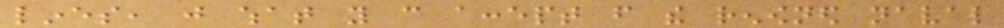lines, just what you can accept from the renowned naval
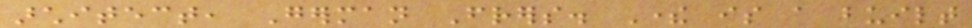architect, German Frers. There is a built
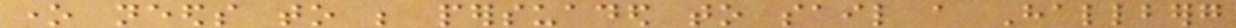one needs to be persuaded to sail a Hallberg
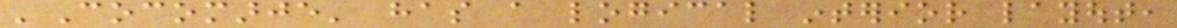'Cocomarje' has a logical interior layout,
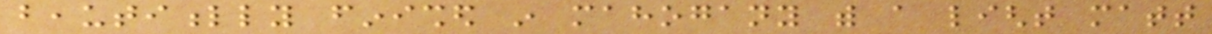beautifully finished in mahogany with a light matt
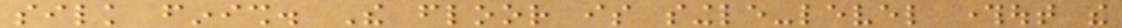silk finish. The floor is single-level throughout the
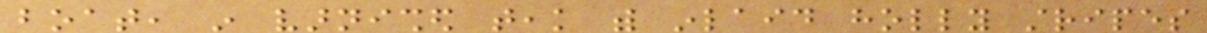boat, in varnished teak with inlaid holly stripes
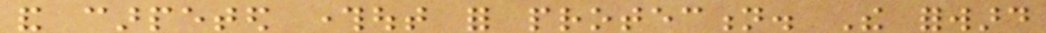and carpeted throughout for protection. The forward
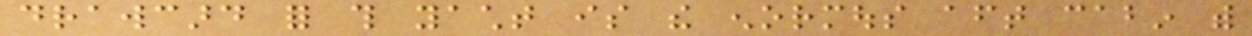drawcard for this yacht is the enormous aft cabin with
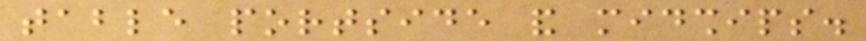table portside and midships.
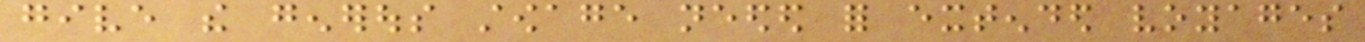give the generous stowage needed for extended voyages
